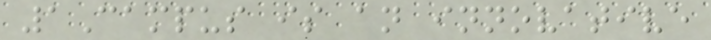1Campus is an innovative
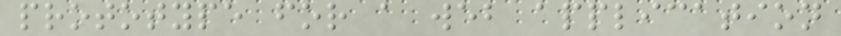prototype for a web application
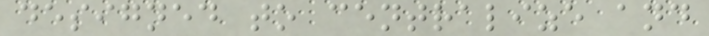designed to centralize and
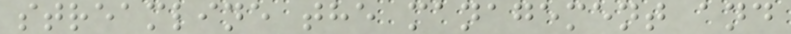streamline the management and
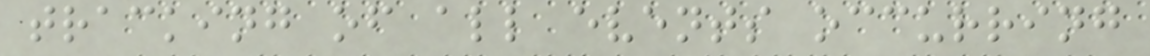tracking of all events occurring
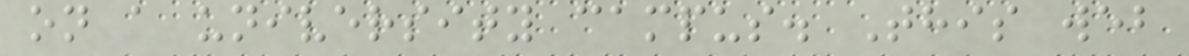on a university campus. This web
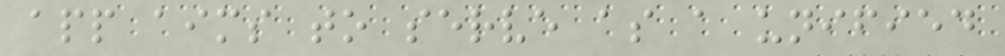app aims to serve as a unified
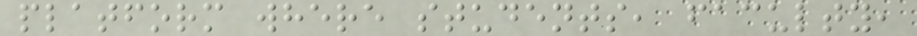platform where students, faculty,
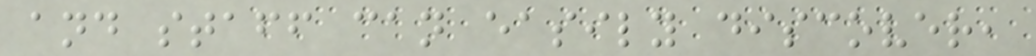and staff can easily discover,
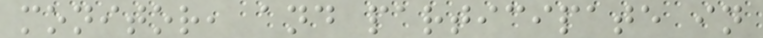monitor, and participate in
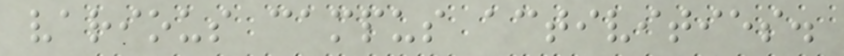various campus activities.
